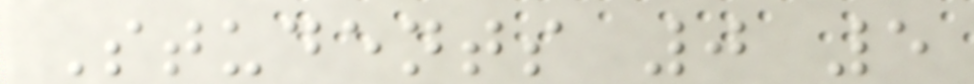Students 0 5
